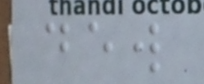dew
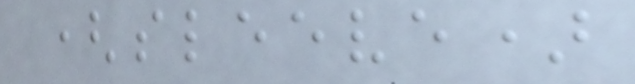(sleeve)
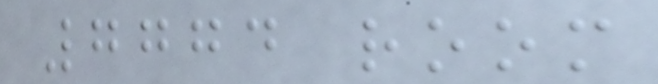7774 room
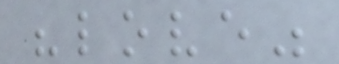"love"
